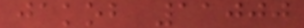jakob 11000
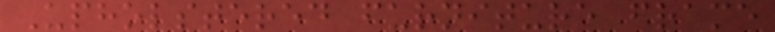Upholstered furniture frame
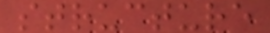structure
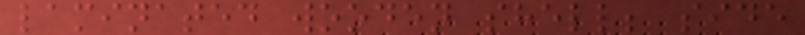laminated wooden shell; side
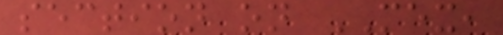section on MEX,
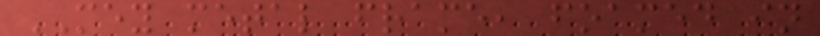MEY metal frame, foamed in
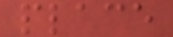place
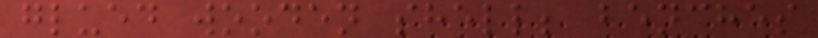glued wooden shell; benches
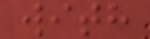with
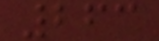263
